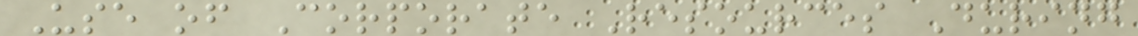Use of Corporate Resources During
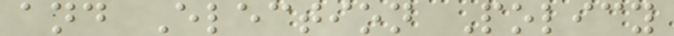and Election Policy
